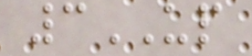3UP
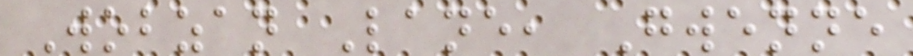Wobzan Lane, Gwenne
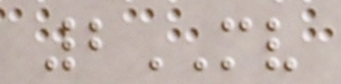2MV
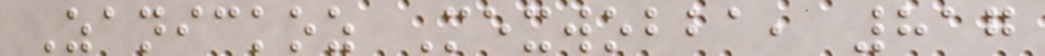Zanickoz Mexwobba, 817
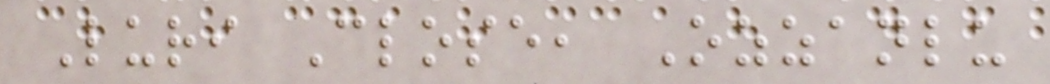Luri Close, Ozzanlu
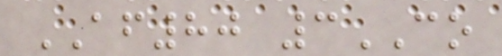AF80 3CO
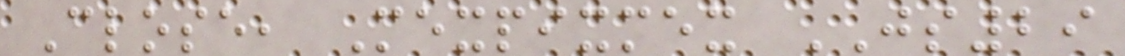Close, Mexpixmex JS29
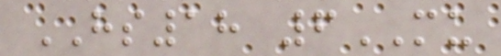HS18 6MU
